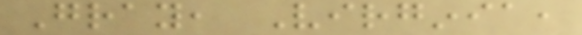Gray, Virginia,
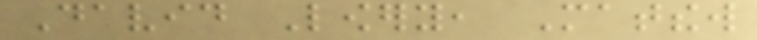David Lowery, Matthew
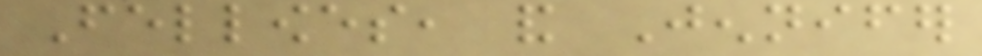Fellowes, and Jennifer
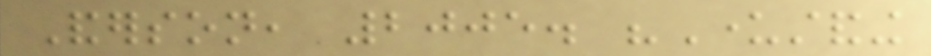Anderson, 2005. "Understanding
